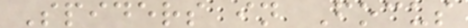Spiders in Focus
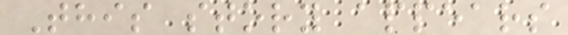This story appears
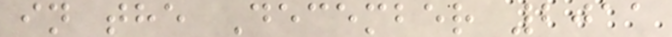in the December 2011
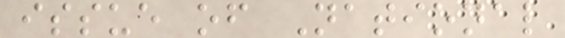issue of National
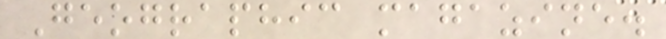Geographic magazine.
